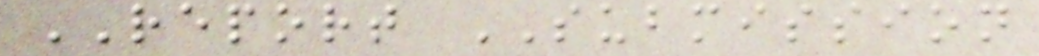REPORT SUBMISSION
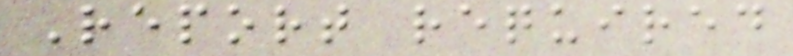Report required
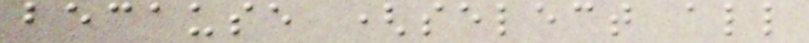because (select all
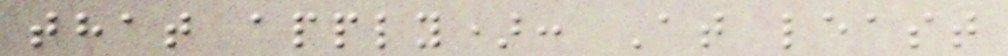that apply): At least
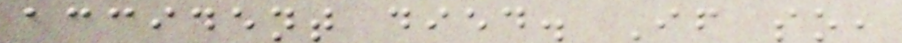accident died. If so,
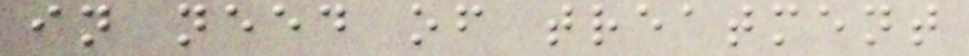in need of treatment
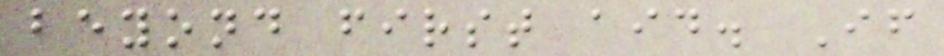beyond first aid. If
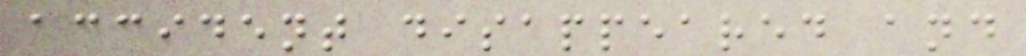accident disappeared and
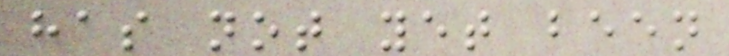has not yet been
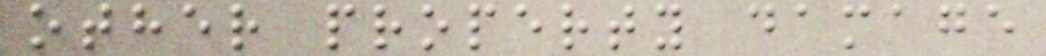other property damage
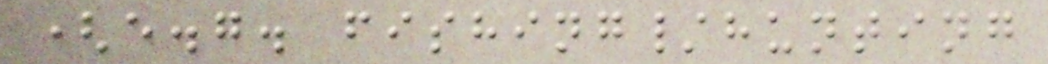(e.g. fishing/hunting
